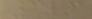323
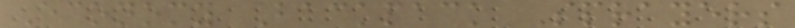Economy Backpack Sprayers
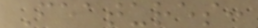Features:
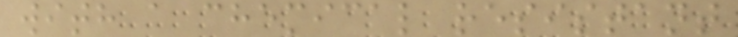with a chemical resistant
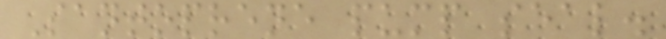Santoprene pump seal.
